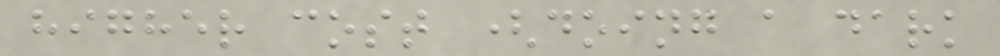higher cost (doing a dark
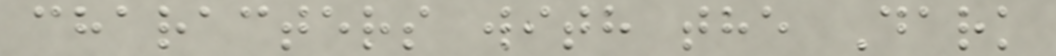characters with the Dark
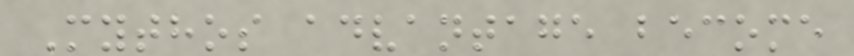Mythos advantage become
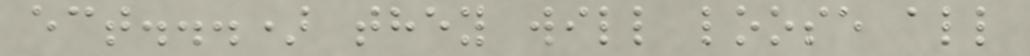ect...) they will loose all
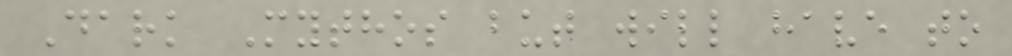Dark Mythos but will have to
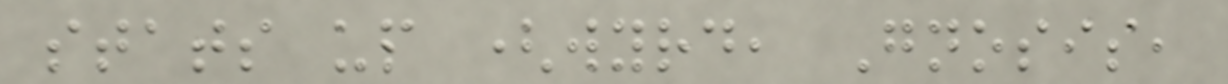stats up (wyrd, Gnosis,
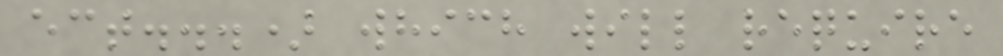ect...) which will require
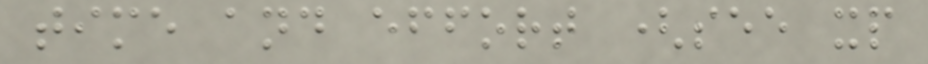time and effort (see xp
